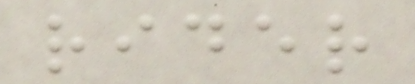rider
